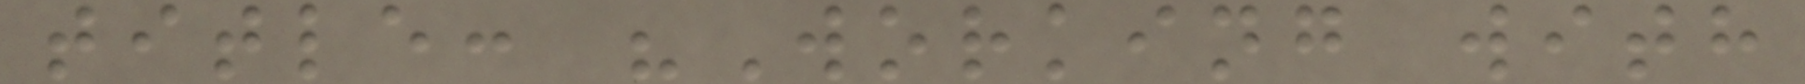title: "Working with
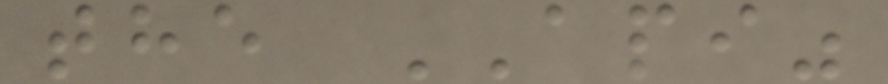the API"
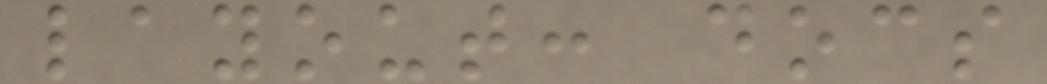layout: docs
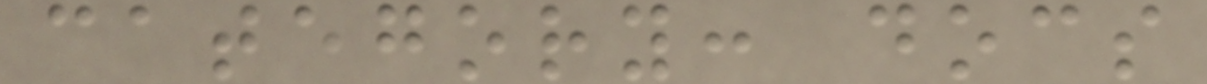category: docs
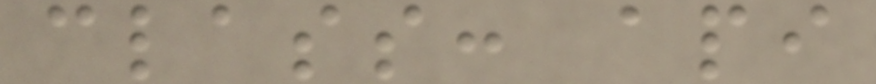class: api
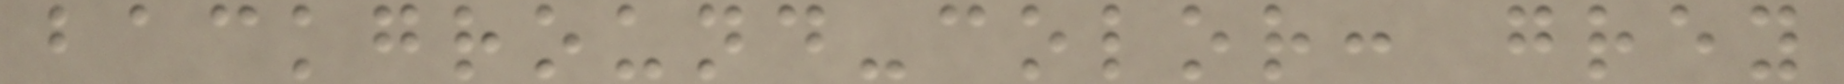background-color: grey
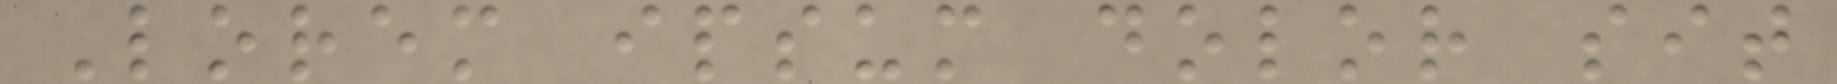Lorem ipsum dolor sit
